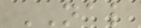NAL
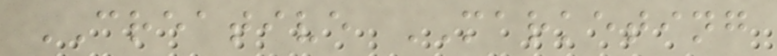CREATIVE MARKETING
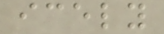icely
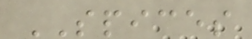SPICES
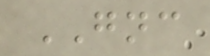GNC
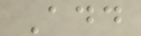Add
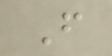F
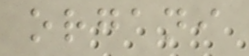organi
